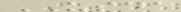USDA
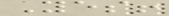Yes!
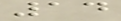14
